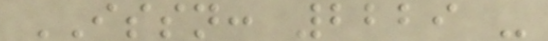ISSN: 2229 -
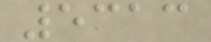5313
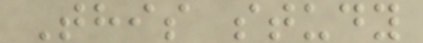This study
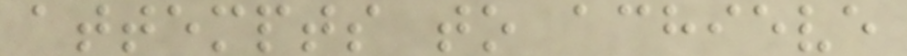attempts to achieve
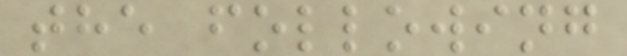the following
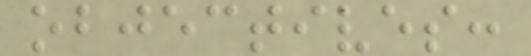objectives:
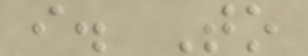i. To
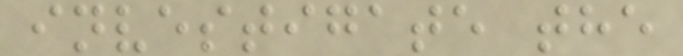investigate the
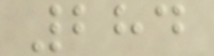284
